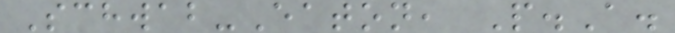Schwab-Eaton, P.A.
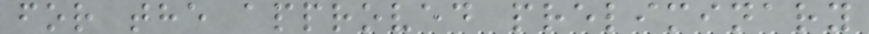for the approved preliminary
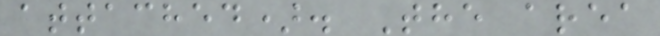attached). The area
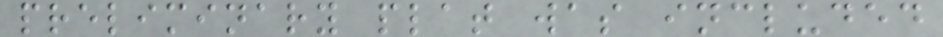preliminary plat was included
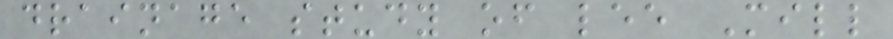drainage study of lee Mill
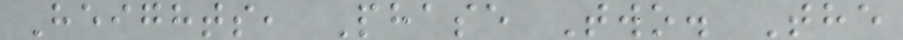Heights, Phase Two. The
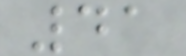41
